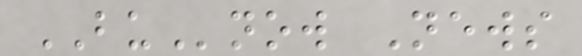BUnow News
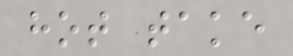hot take
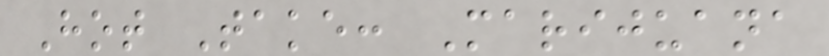Hot Take: Marijuana
